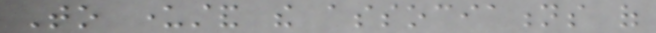To understand the associations of
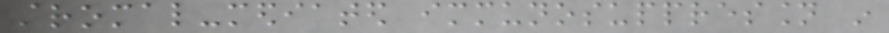stromal-mediated immunosuppression in
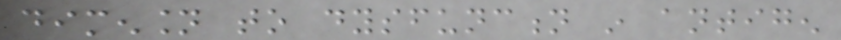dimension to dysfunction in antigen
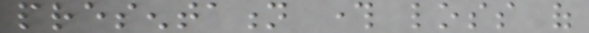presentation through loss of
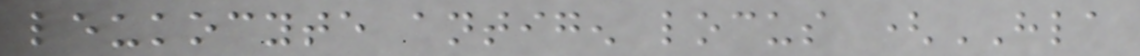leukocyte antigen locus (HLA
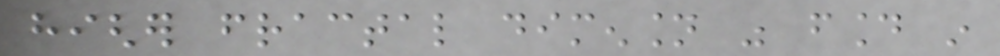higher fractal dimension was found in
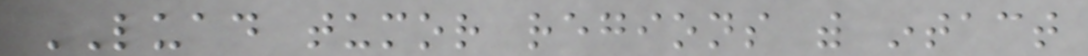LUAD tumor regions with intact
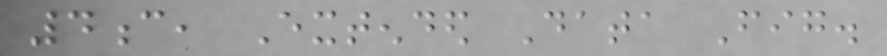4c, Extended Data Fig.
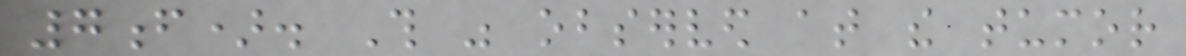7f). This was observed at the tumor
